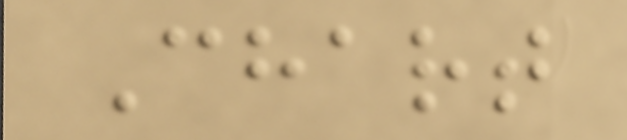Chart
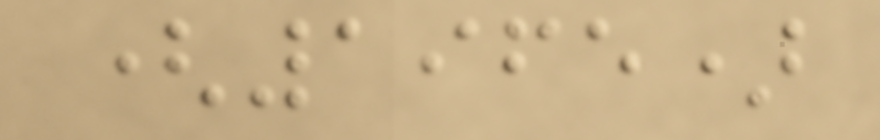(1965)
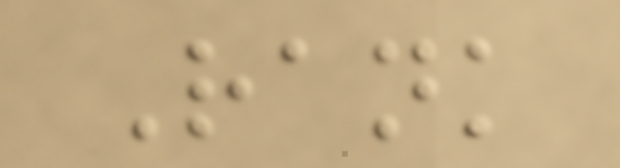Rank
